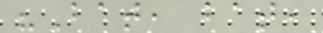"Bat, bat,
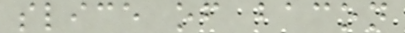slice of bacon
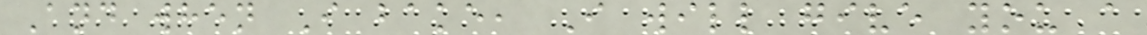And when I bake, I will give you a
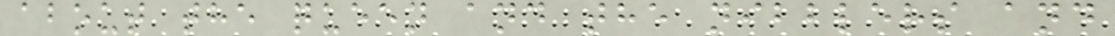about the queen and the nibblers and
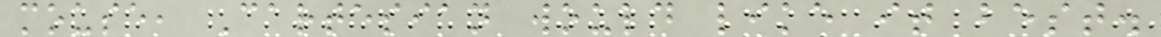mouse, Cartesian would like it best.
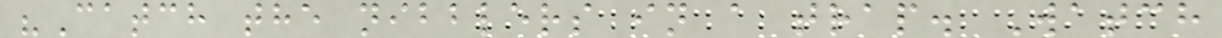"Catch the nibblers in a trap. Watch
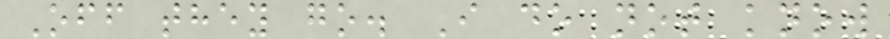Off they go. I do not know
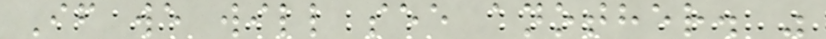If we will see another. "
